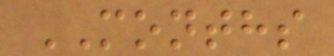MONTHS
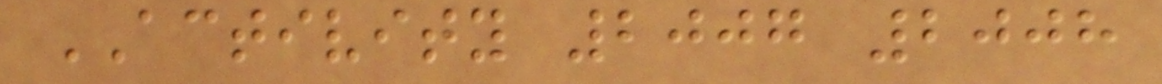ACTIVITY 2007 2008
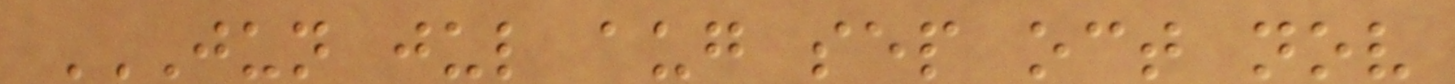JUN JUL AUG SEP OCT NOV
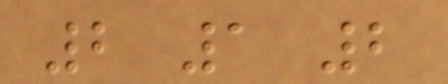2 1 2
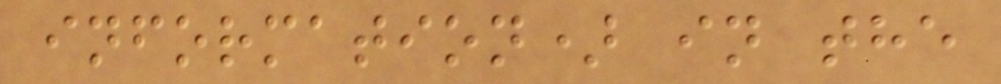information) in the
